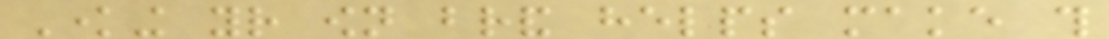Knowing your own brand helps make this
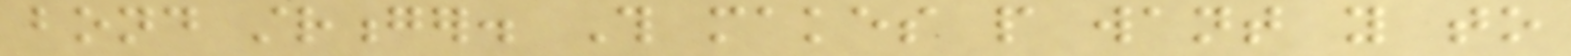bond stronger. This makes people want you to
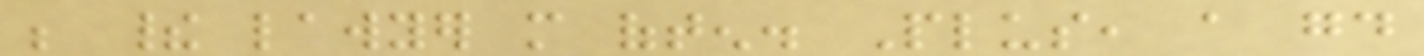be their lawyer more often. Plus, a good
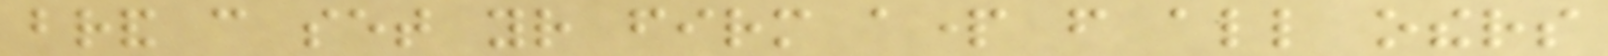brand can set your firm apart from all others
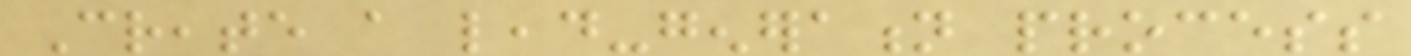Create a lead-generation process
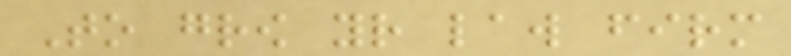To grow your law firm
